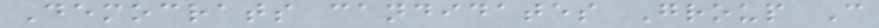Democrats candidates Group C
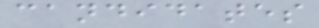candidates
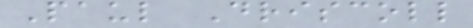Paul Driscoll
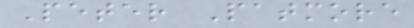Peter Patmore
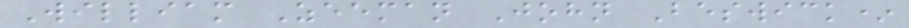William Zeeman John Beswick*
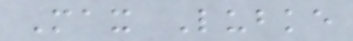Max Lubke
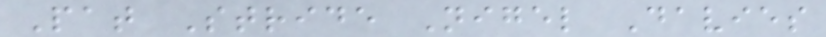Pat Stride Nigel Davies
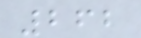262
